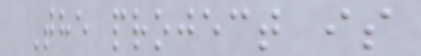The project is
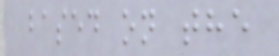based on the
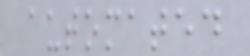automated
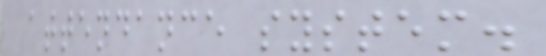attendance system.
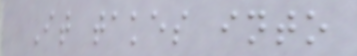It takes into
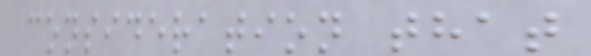consideration that
